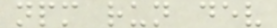npm run dev
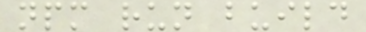npm run build
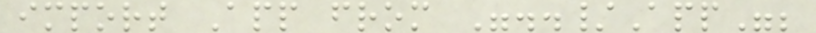import App from "../App";
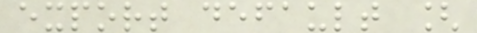export default [
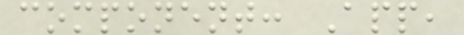component: App,
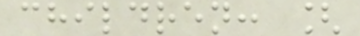children: [
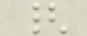{
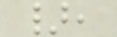},
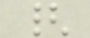{
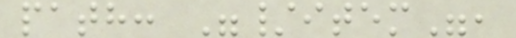path: "/item",
